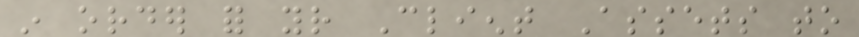in order for your Client Assets to
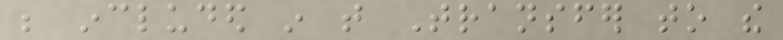be included in that Transfer to the
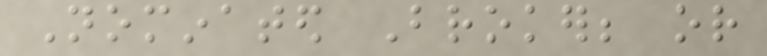Nominated Broker; or
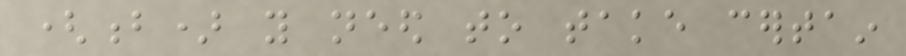(b) you need to take certain
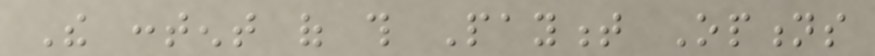The content of this Payment Options
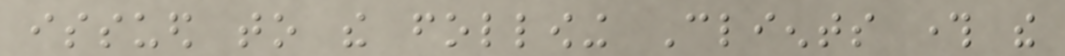issued to the following Clients through the
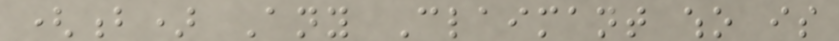(b) Any Claimant who is
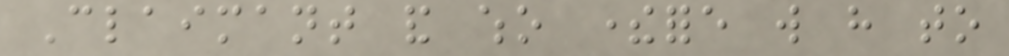Claimant and who therefore will have to
